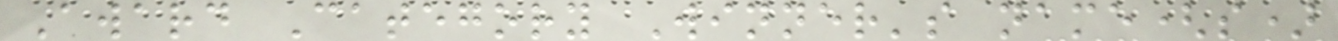Award Category Winner's name(s)
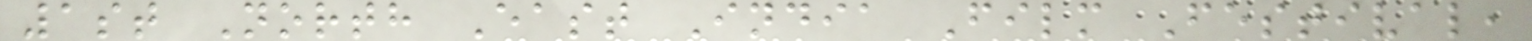1st North East India Film Festival,
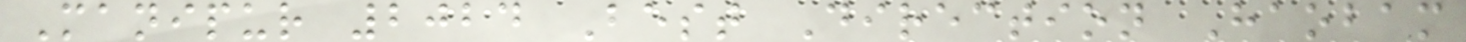Manipur 2024 Best Direction Haobam
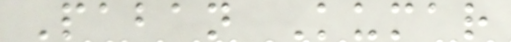Paban Kumar
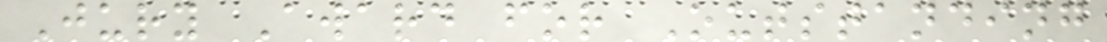Jury Award for Outstanding
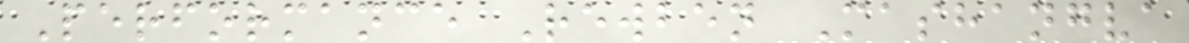Performance Rewben Mashangva
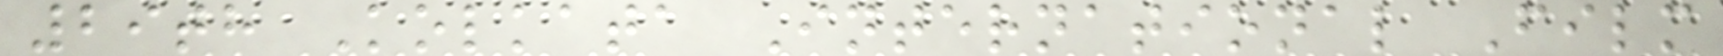29th Kolkata International Film
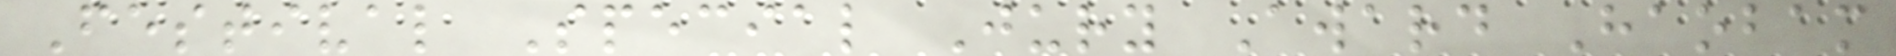Festival Special Jury Award Haobam
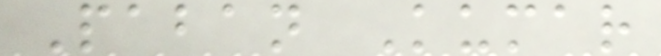Paban Kumar
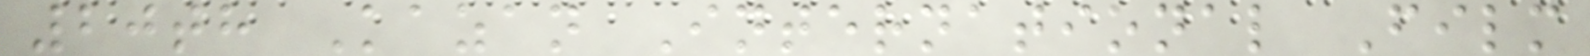20th Kazan International Film
